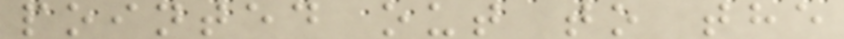pointed out to the
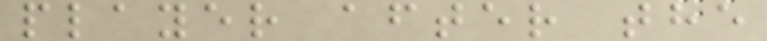player after the
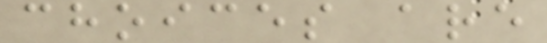choices are
